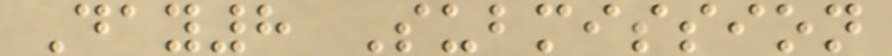Day8 Submission
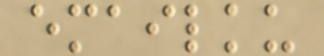emailku
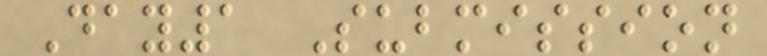Day1 Submission
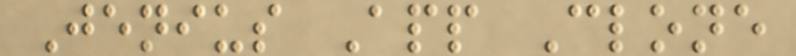Jenius App Clone
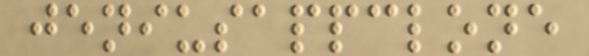jeniusappclone
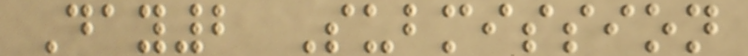Day2 Submission
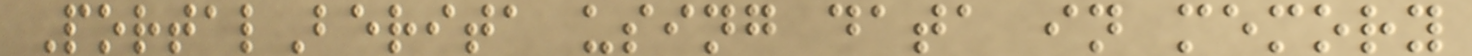PortalBerita using data in memory
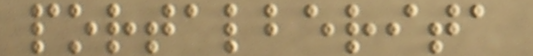portalberita
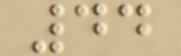44
